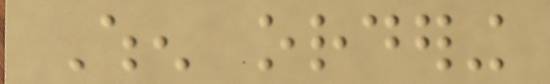When ordering
